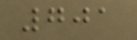701
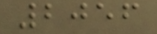2056
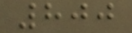800
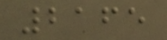2165
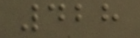428
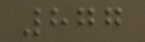877
